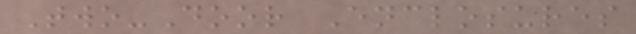Two-Door Enclosures
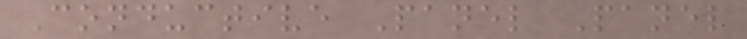Conductive Panel Panel
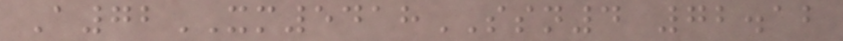A72XM5418SSN4 72.12
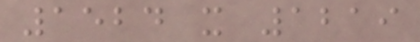1524 x 1219
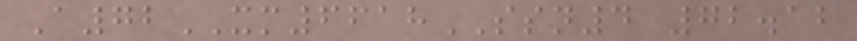A72XM6618SSN4 72.12
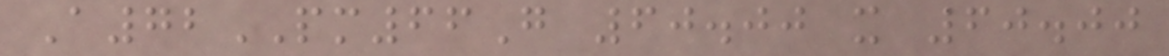A72PM66G 60.00 x 60.00
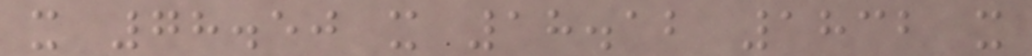x 78.50 x 18.12 1832 x
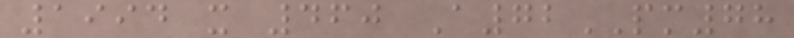1994 x 460 A72PM78
